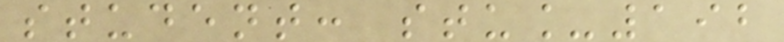student: stu_192
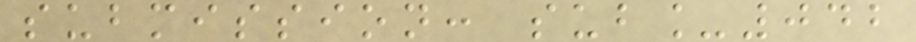submission: sub_042
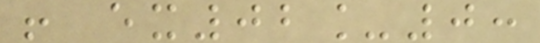! ex02_0:
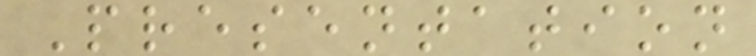Presentation
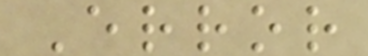Error
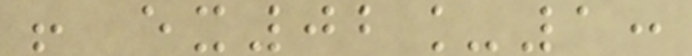! ex02_1:
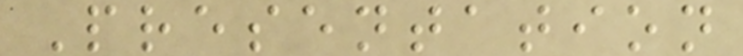Presentation
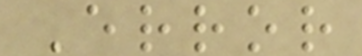Error
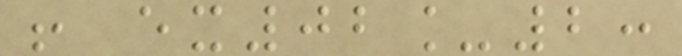! ex02_2:
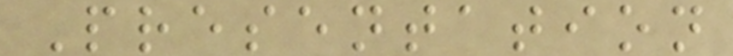Presentation
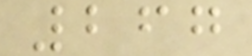267
